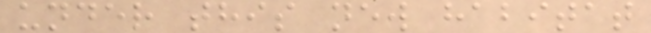under this new habitat
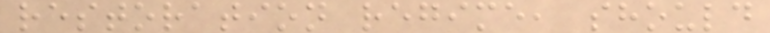restoration regime, should
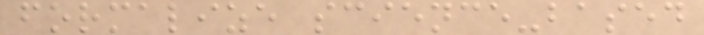formalize science-based
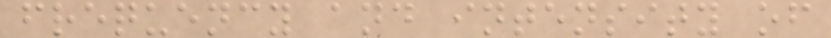frequency and intensity of
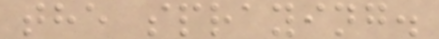the spraying.
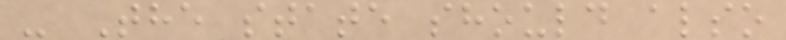- The state should also
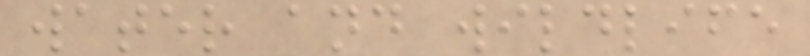water and wildlife
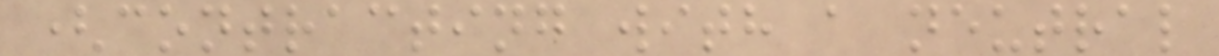(contracting with a neutral
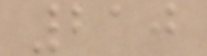210
